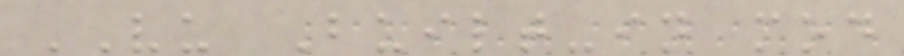VU Built-in mod
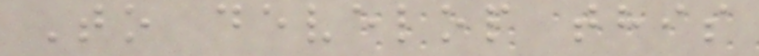To develop this
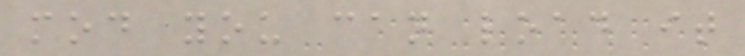mod you can load it
